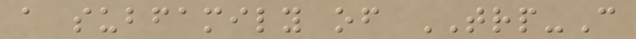a subfamily of TRP-C
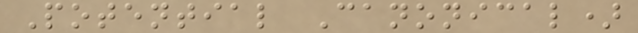Potential Canonical)
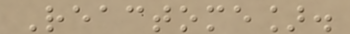Reactome].
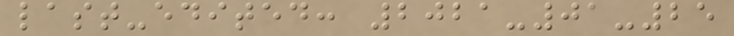last-edited: 2021-01-25
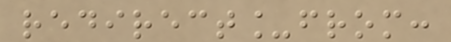redirect_from:
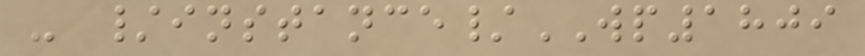- /instance/WP1809
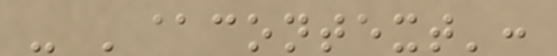- '@context':
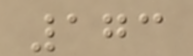173
